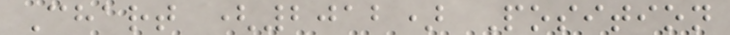Chart (2012) Position
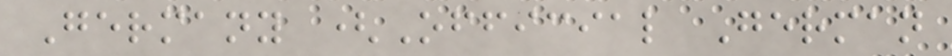Germany (Official German
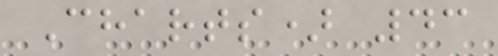Charts) 43
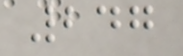247
